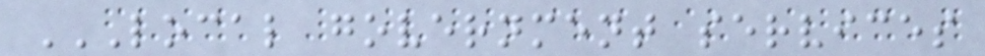LOCAL GOVERNMENT SERVICES
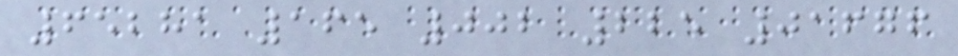65281 165 002 225 01676
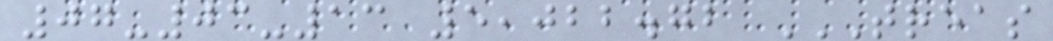07-03-13 5,022.72 TREAS
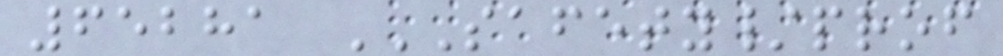65281 SAFETY/PROF
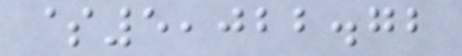$5,022.72
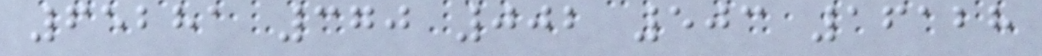65281 370 002 503 16128
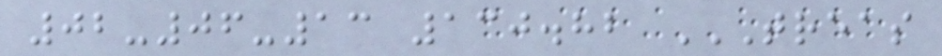02-06-13 130.82 TREAS
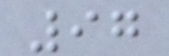97
